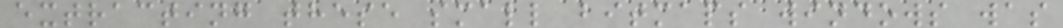extracting these small bitmaps windows was
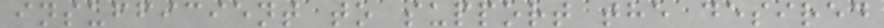insufficient to support the desired
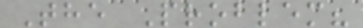The Problem?
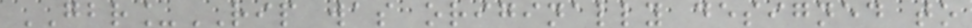GBR_RIP was originally designed to
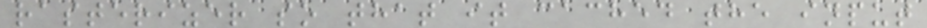rasterizer so that it cached the input
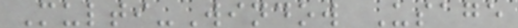Multi-Window Usage
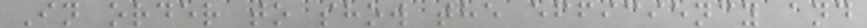In order to show the efficiency and
